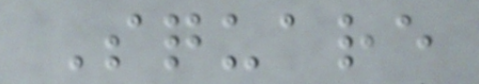Square
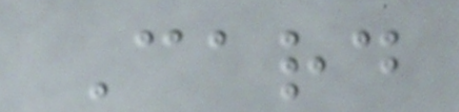Card
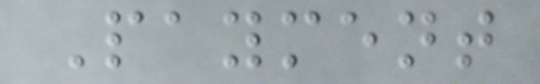Payment
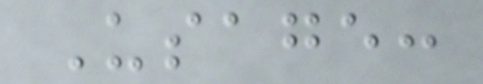Usage:
